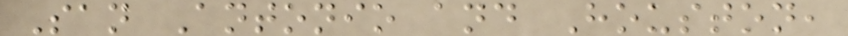San Antonio and Houston,
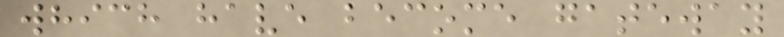which have become gateway
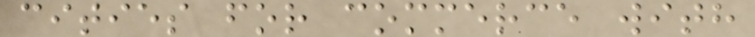cities for commerce with
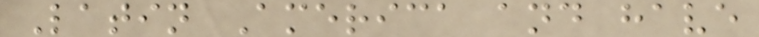Latin America and have
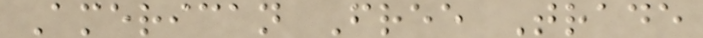American Free Trade
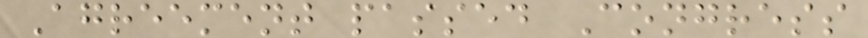Agreement passed Congress
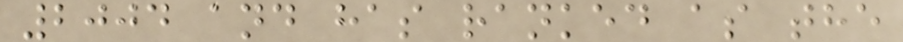2004 and has ranked as the
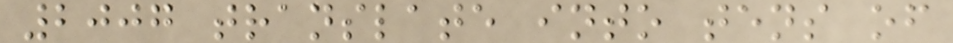2007 translate into tens of
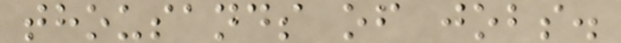thousands of jobs.
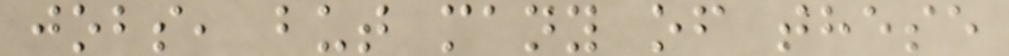jobs, but many of these
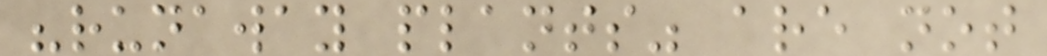"runaway plants" are not
